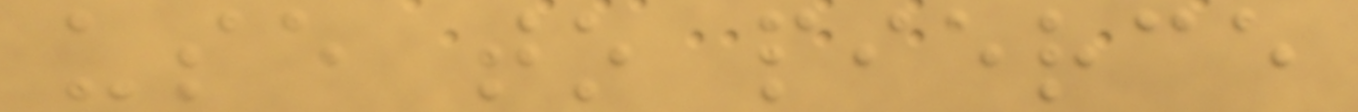use to pierce
